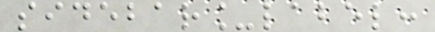sidebar_label:
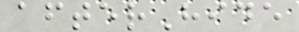afterHide
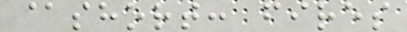@short: fires
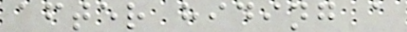after hiding a
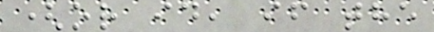(or id, if the
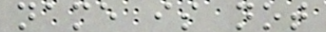name is not
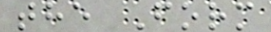the Form
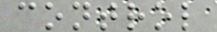control
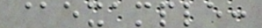@example:
